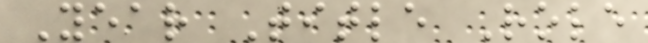Year Title Role
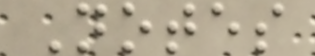Notes
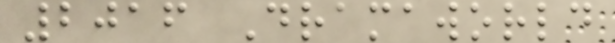2016 Dramaworld
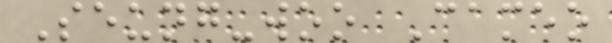Seung-woo Cameo
